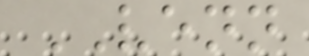VENN
